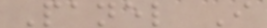Panel I
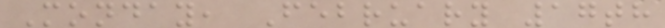Monday, February 17th
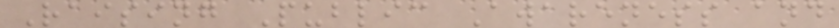Raising Public Awareness and
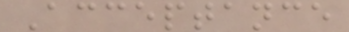Acceptance
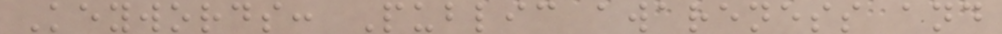Keywords: Public awareness and
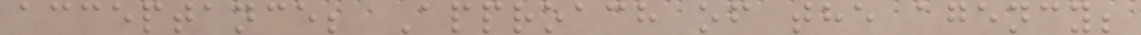acceptance; Approach of the agency;
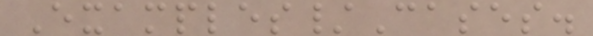Examples/Cases.
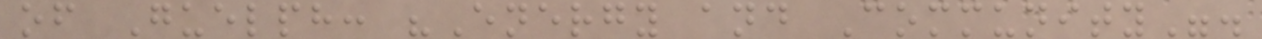of Guelph: "Energy and Community".
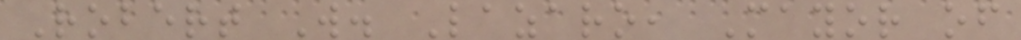Robert W. Lazaro, Mayor of
